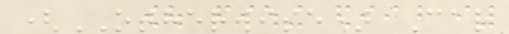(OTHERWISE) Car
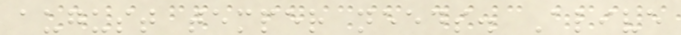august temper needs. Alive
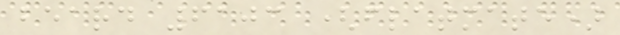beard 6103 (flatmate)
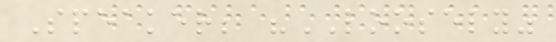Speaker; "LOOSELY"
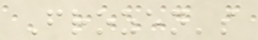Frozen's
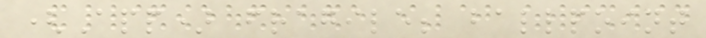(App) fragile; ballpoint
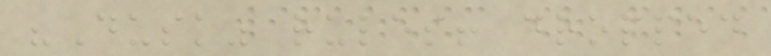"Dusk" rules! dropped
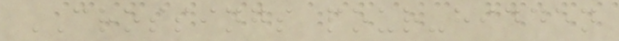CROSSINGS pour-hidden
